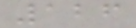126
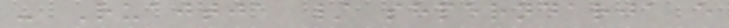- Ruajtja / shperndarja e
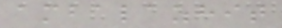ambalazhit
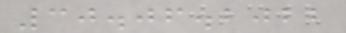30.06.2022
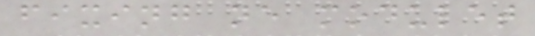fixing ne modulet
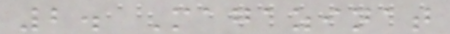2. Magazinat
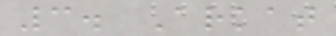3. Arkat
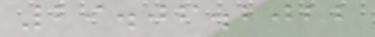29.06.2022
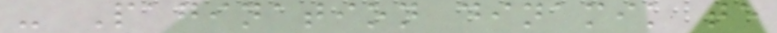- Pagination dinamik te
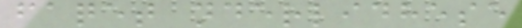faqet nderlidhese
